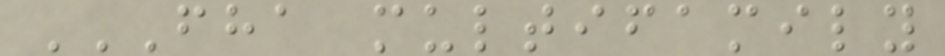FHA MULTIFAMILY
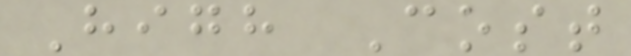High Cost
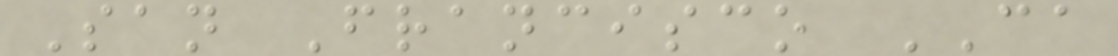San Francisco CA
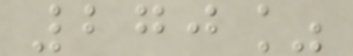270%
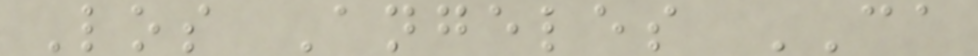Los Angeles CA
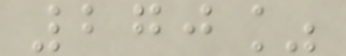270%
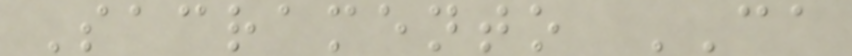Sacramento CA
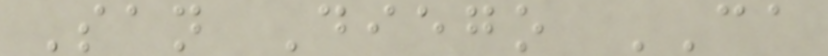San Diego CA
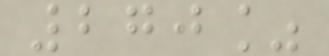270%
